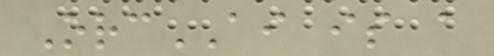OrcAI is a
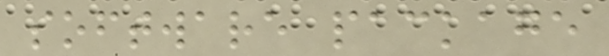software package
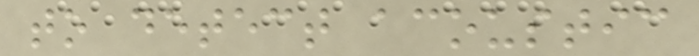to detect acoustic
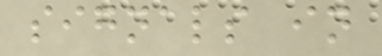signals in
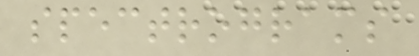spectrograms
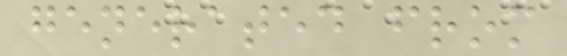generated from
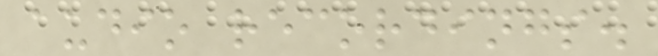audio recordings.
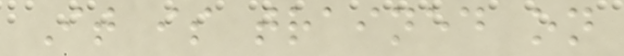It is trained on
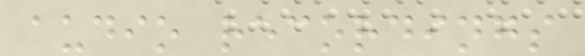audio recordings
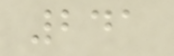241
